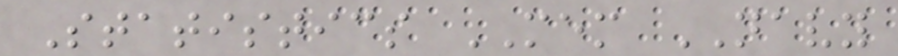Statistics MEM NAVY
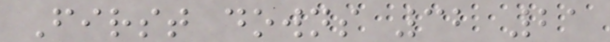First downs 32 21
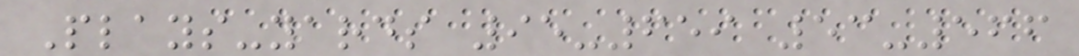Plays-yards 95-659 53-566
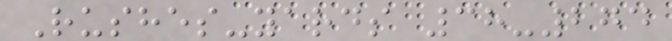Rushes-yards 38-274
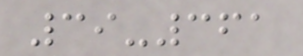39-361
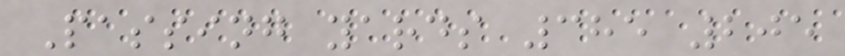Passing yards 385 205
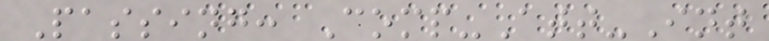Passing: Comp-Att-Int
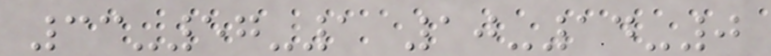33-57-1 10-14-0
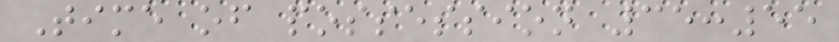Time of possession 35:55
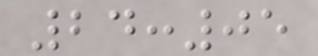24:05
